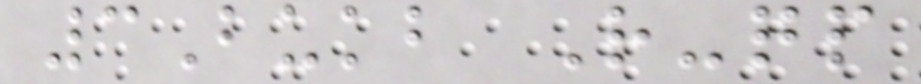3Bukb R-qp
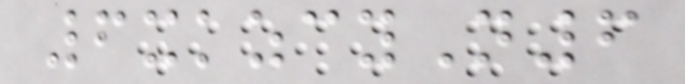6xkzcyN6
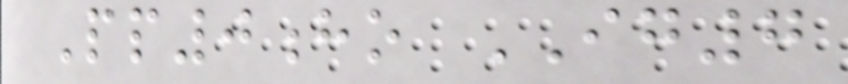Pp0ho IG7
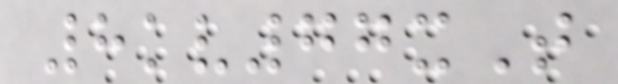8kv77xT
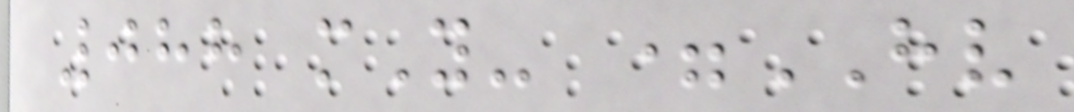088 mY- =HV
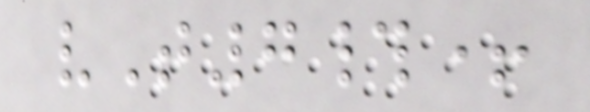vT7#+
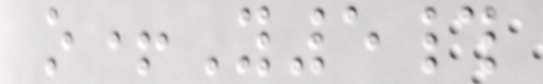o+Y5#
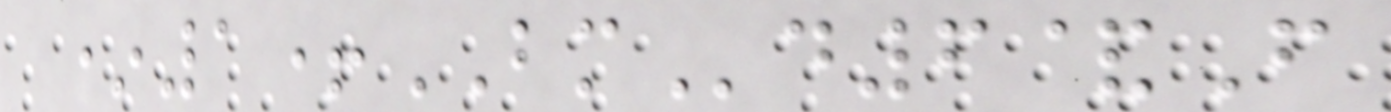*1+BMd6&F
